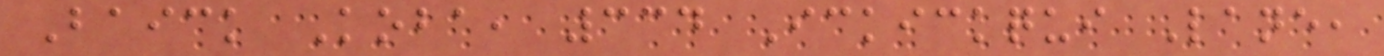Baick Koba, 334 Ickickqui Lane,
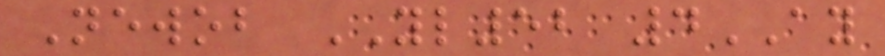Newob YL52 4AY
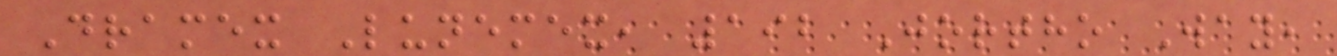Dramex Lunemex, 192 Jortho Way,
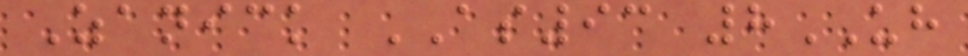Zanick AS93 8UH
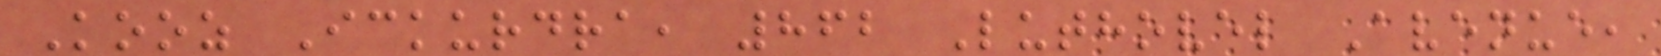Kooz Ickurdra, 862 Luthovel Avenue,
